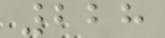228
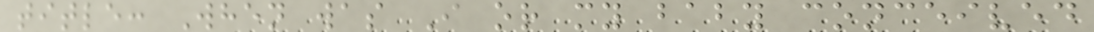title: When was I or my baby conceived
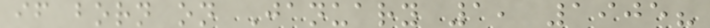if born on January 1, 1905?
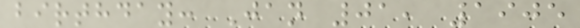birthday: Jan 01, 1905
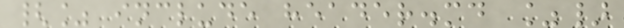{% include header.md %}
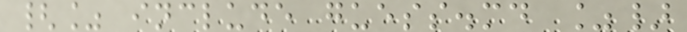{% include guess.md %}
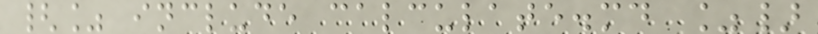{% include calculate.md %}
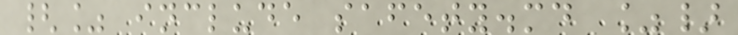{% include safety.md %}
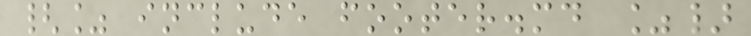{% include footer.md %}
